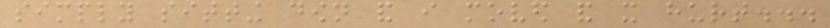simply sitting down and i moved and it hurt...
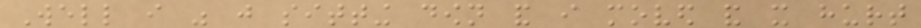Well i was just sitting down and i moved and it hurt
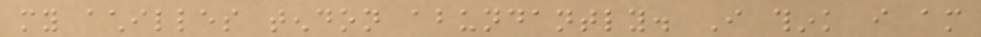my achilles tendon abundantly. I think i am
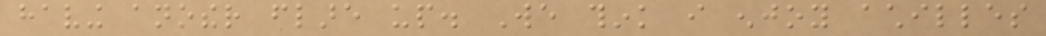having another flare up. We think i enjoy achilles
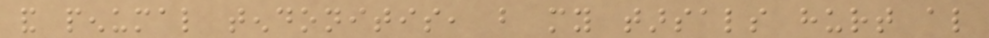and penumal tendonitis, but my tarsals hurt also
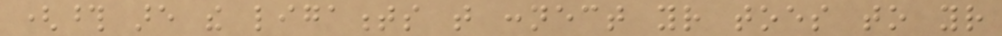(those are the ligaments that connect your toes to your
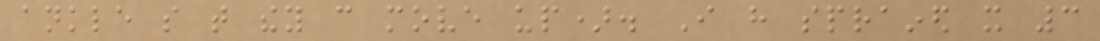ankle so that they can move up). I have sprained it 3
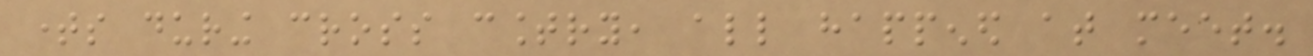times during cross country, all happened at meet.
